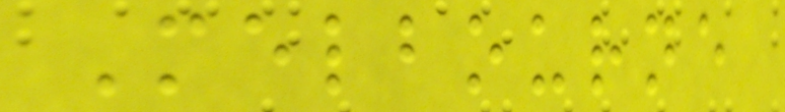Melbourne
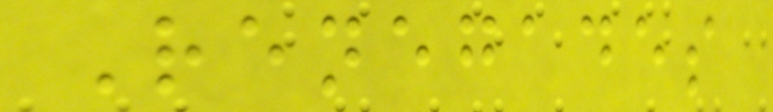Renegades
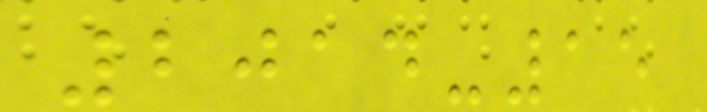2014-15
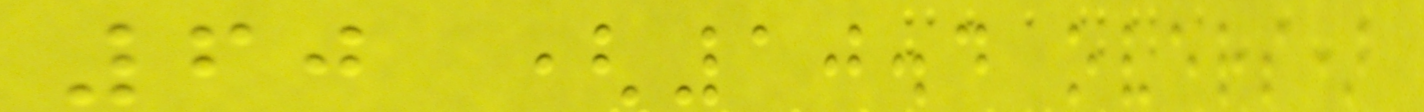60 (10.4 overs)
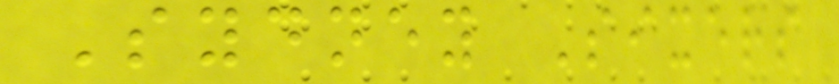Sydney Sixers
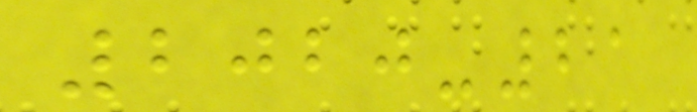2020-21
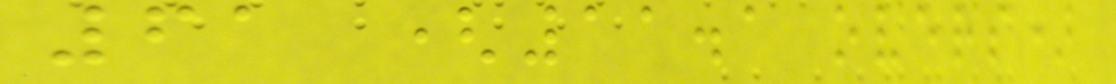61 (11.1 overs)
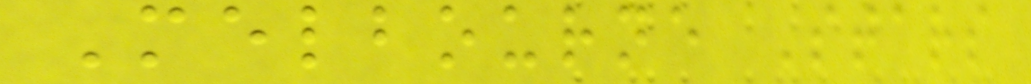Melbourne Stars
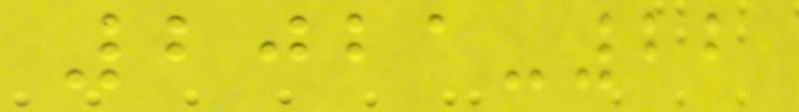2021-22
